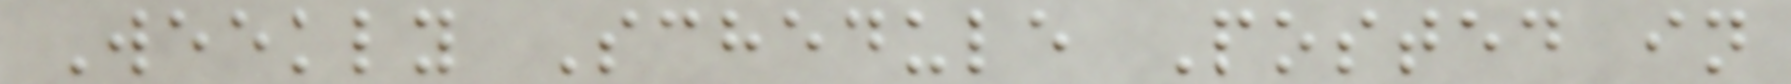Weekly Schedule Posted in
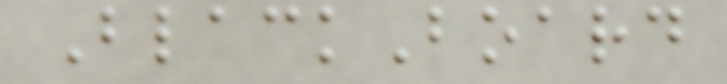BlackBoard
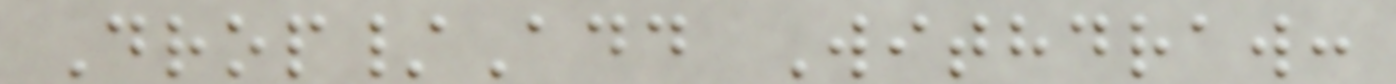Drop/Add Withdraw:
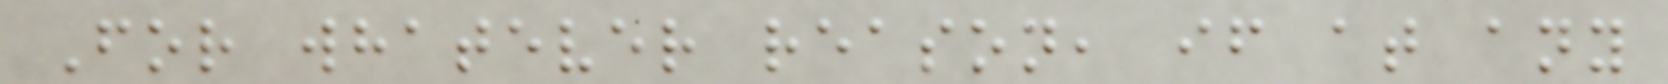For whatever reason, if at any
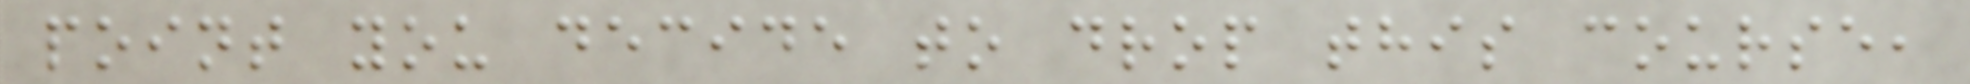point you decide to drop this course,
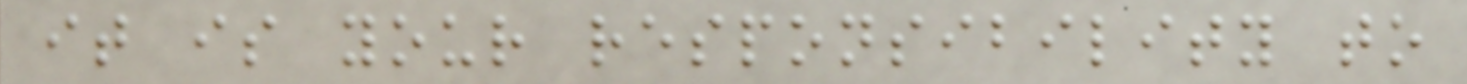it is your responsibility to
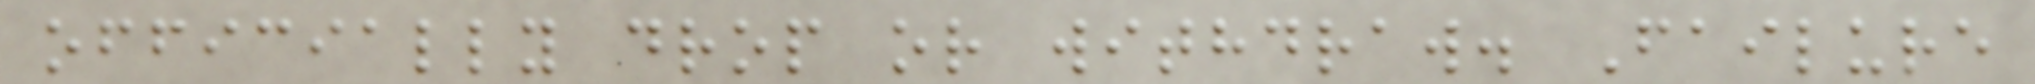officially drop or withdraw. Failure
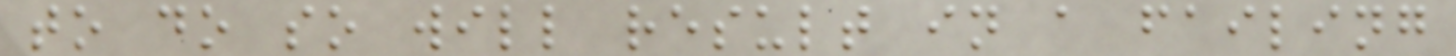to do so will result in a failing
